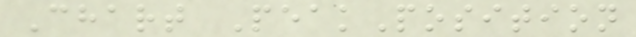Chart PeakPosition
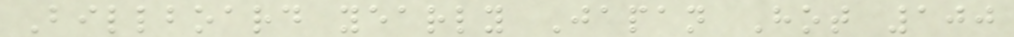Billboard yearly Japan Hot 100
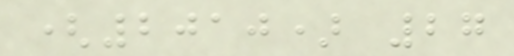(2010) 27
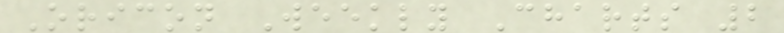Oricon Weekly Charts 2
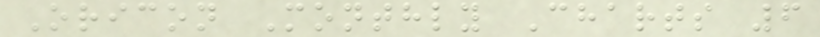Oricon Monthly Charts 6
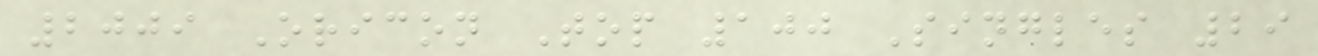2009 Oricon Top 100 Singles 29
